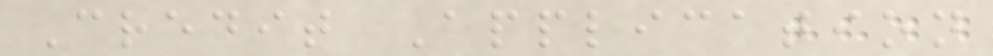Credit Application
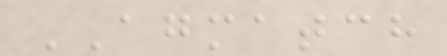AGMATCH
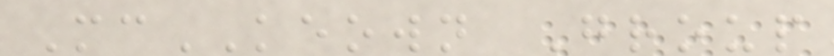McKEOWN Group
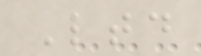Ltd
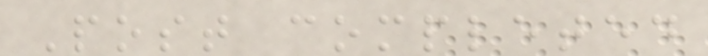Post completed
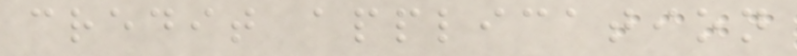credit application
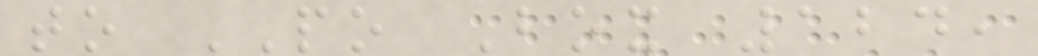to PO Box 124,
